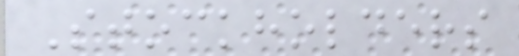Stockholders
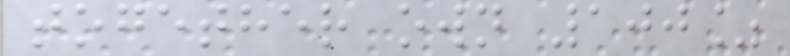together own 100%
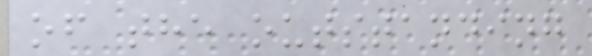of the outstanding
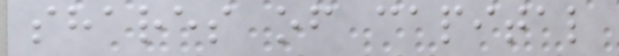shares of capital
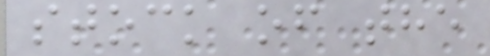stock of the
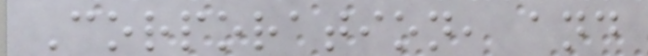Corporation, and
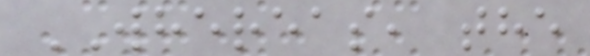WHEREAS, the
